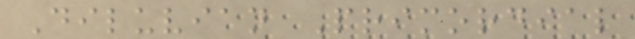Diluvian Primordial
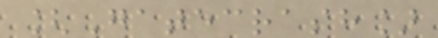[Gatecrash]
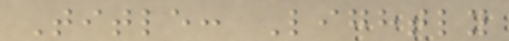Title: Lightly
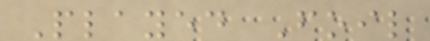Played Foil
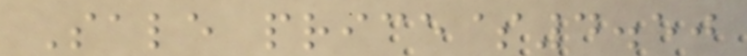Sale price$4.50
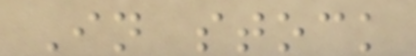In stock
